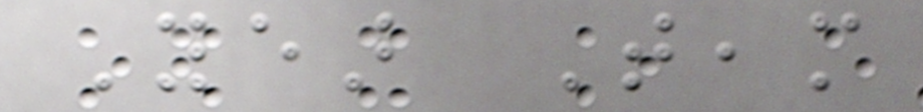Year Team
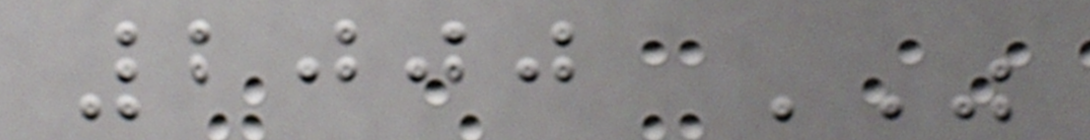2000 WAS
